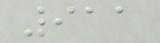911
